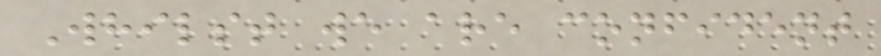Whilst we are confident
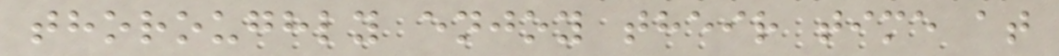thoroughly enjoy their time at
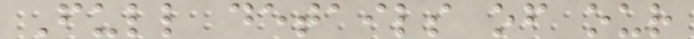Full details of our
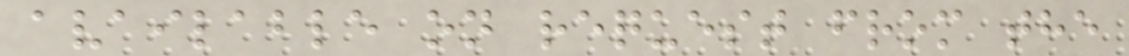available on request from the
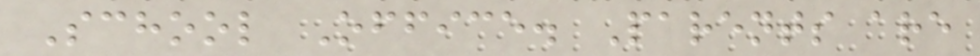School Office. Parents are
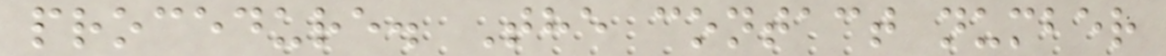procedure. The contact number
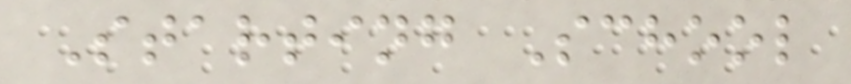Starting School
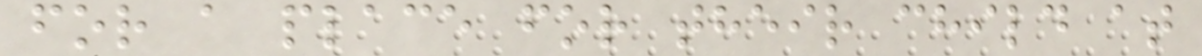for a place for their child at
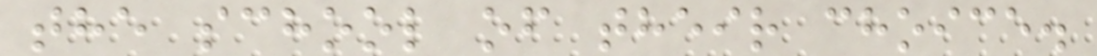the school of their choice.
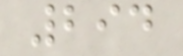294
